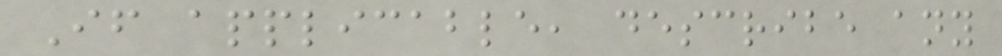If applicable, describe any
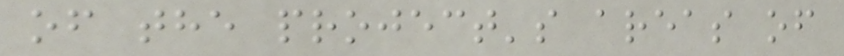of the project's areas of
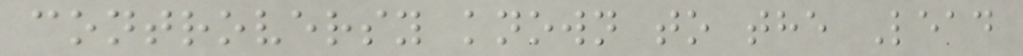controversy known to the Lead
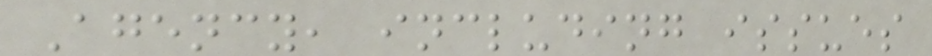Agency, including issues
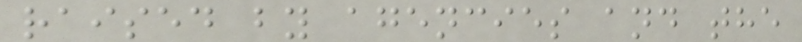raised by agencies and the
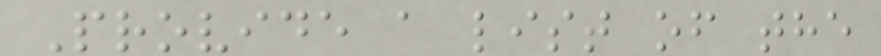Provide a list of the
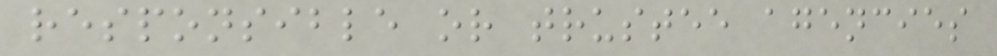responsible or trustee agencies
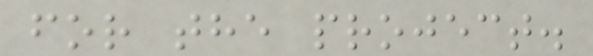for the project.
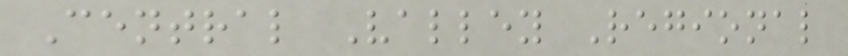Central Valley Regional
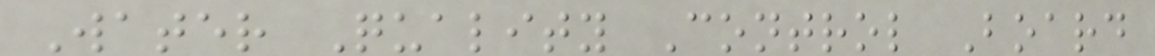Water Quality Control Board
